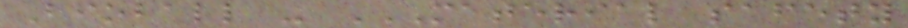Bioball - MATERIAL SAFETY
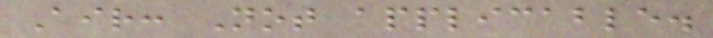Air: Not applicable.
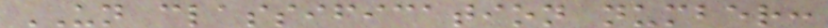UN classification number:
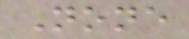None
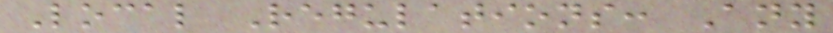Local Regulations: Any
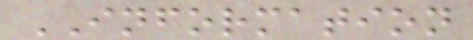INFORMATION
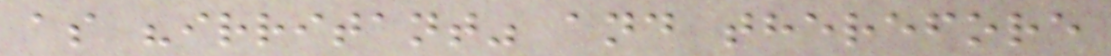as "irritant" and therefore
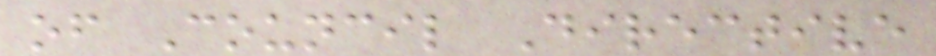of Council Directive
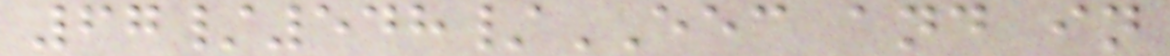67/548/EEC and in
